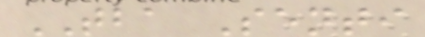TBA Senti
